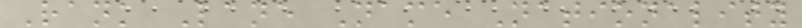Rank Lane Name Nationality
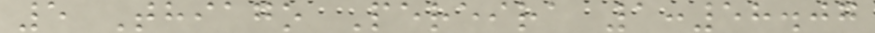5 Thiago Pereira 1:58.07
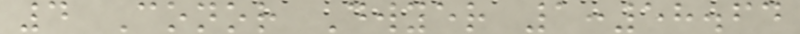4 Conor Dwyer 1:58.64
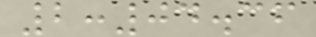2:04.36
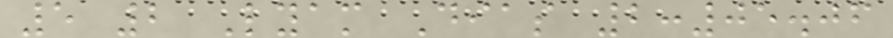5 2 Lyam Dias 2:05.06
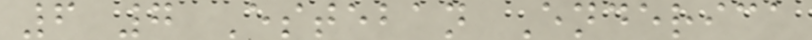6 7 Esteban Enderica
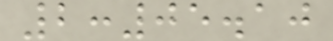2:05.10
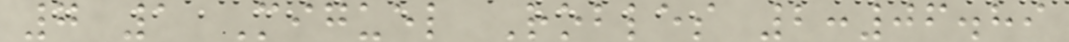7 1 Miguel Robles 2:06.89
